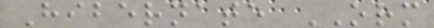Hibernate ORM
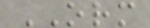ORM
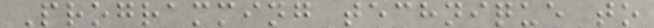Programming technique to
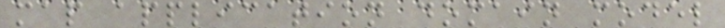map application domain model
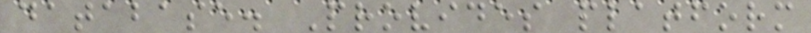database. Provides platform
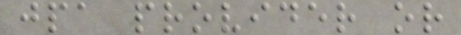jpa provider or
